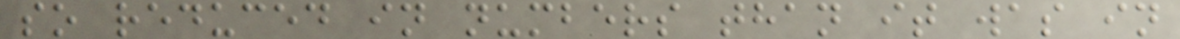so reduced in numbers than it was in
